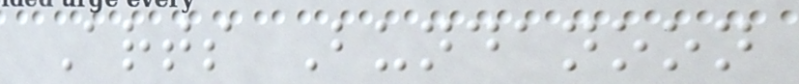Arts Bundanoon
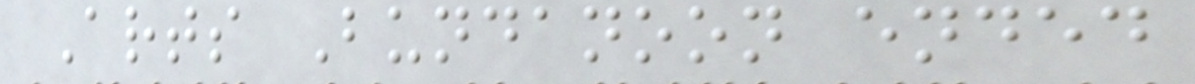Arts Bundanoon ended
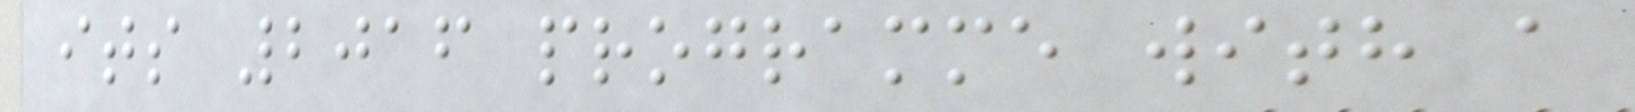its 2016 programme with a
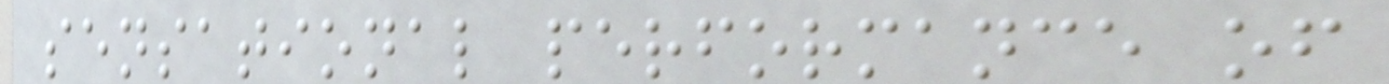sensational performance of
